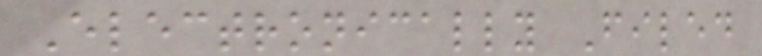Electronically Filed
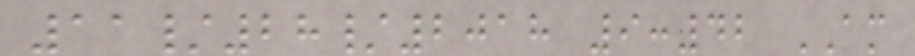11/28/2018 9:42 AM
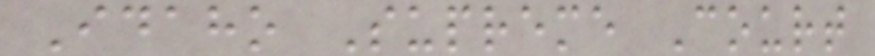Idaho Supreme Court
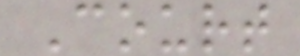Court
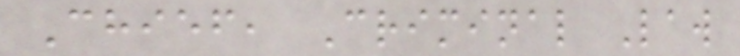Chief, Criminal Law
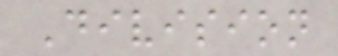Division
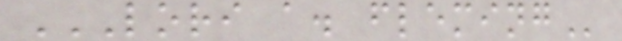LORI A. FLEMING
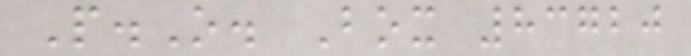P.O. Box 83720
